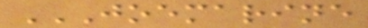JOEMARINE
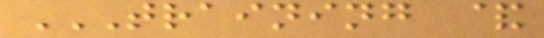TRAINING &
